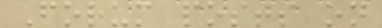Forum posts on
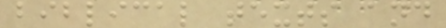biblical texts and
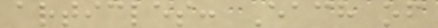articles: Each of
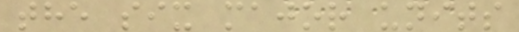the six major units
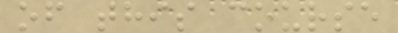of this course
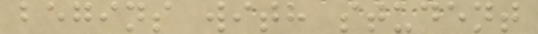begins with student
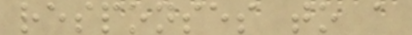responses to a
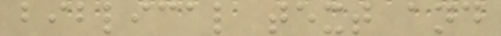biblical text and
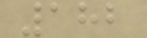182
